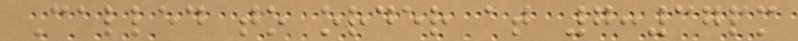Called to order at 7:37pm
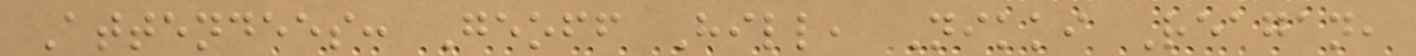Attendees: Geoff Hill, Nikki Reagan,
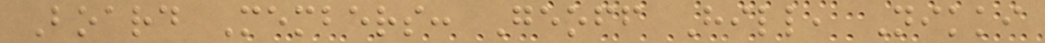Board Members: Geoff Hill, Nikki
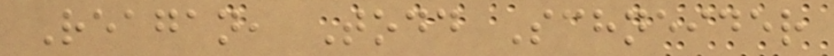Reagan, Todd Schneider
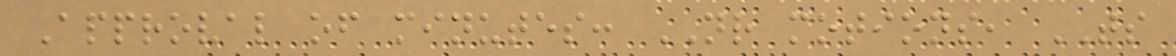Approval of minutes: NR motions, TS
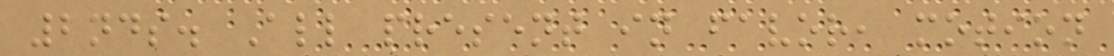2nds. All present in favor, motion
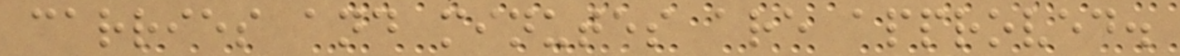carries and minutes are approved.
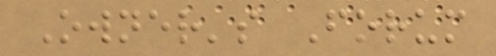Owner's Forum
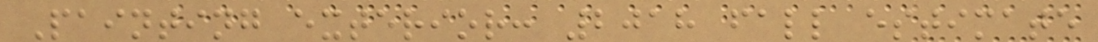Painting exterior: 2018 fall estimate
